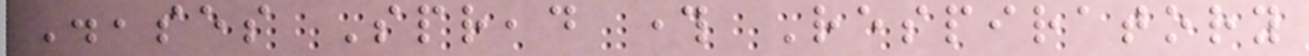Diseases Spread through Respiratory
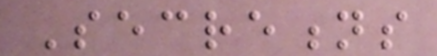Secretions
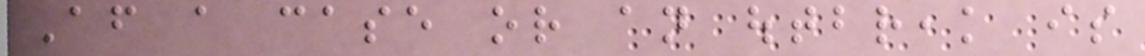After a case or an outbreak is
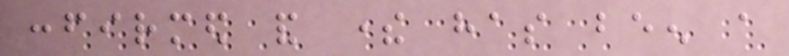confirmed and there has been a
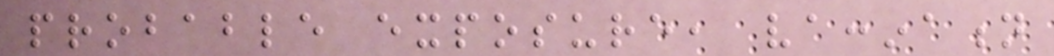probable exposure, vaccination
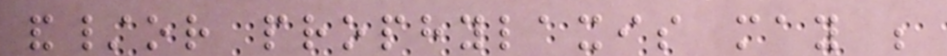and/or prophylaxis may be
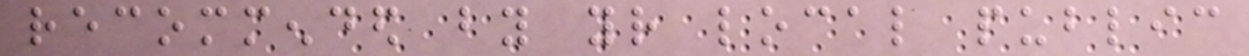recommended by your local public
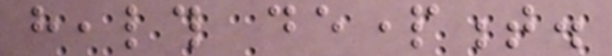health department.
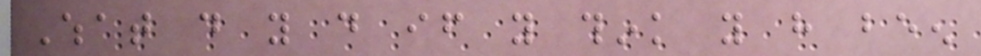What do you do if you think you have been
